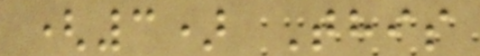(3) This
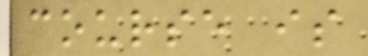course is
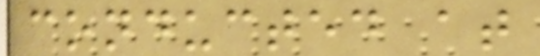conducted at
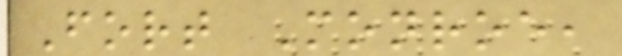Fort Monroe,
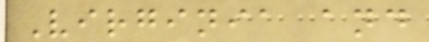Virginia and
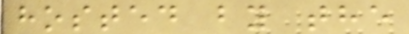hosted by the
